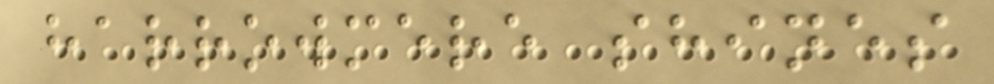harrowmere shines
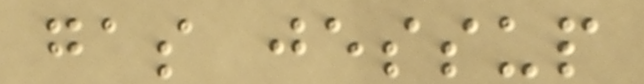gas jessup
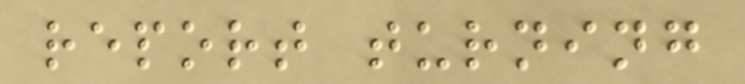report turning
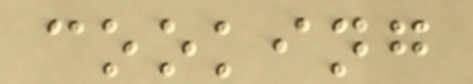cooking
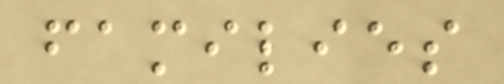families
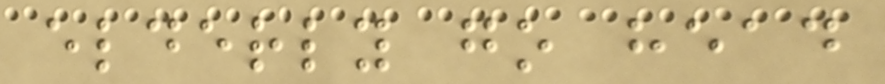elderly go head
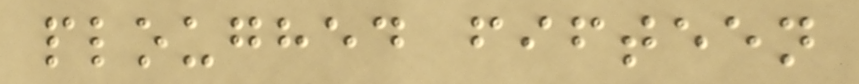ploughed fifteen
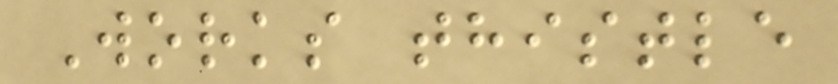Works thistle
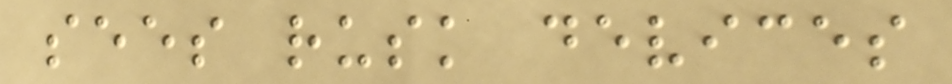sees rusk devices
